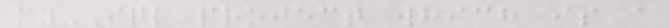mySQL project which is a
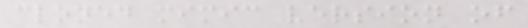cloned mimic version of
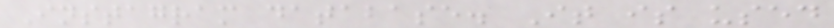Instagram database. It is used
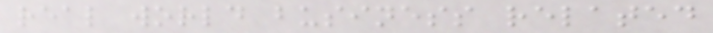real world business related
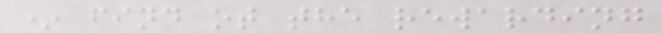* find ot the rewarding
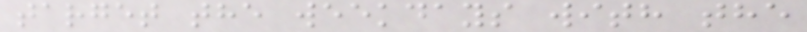target the weekdays with the
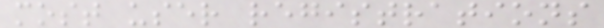most user registrations
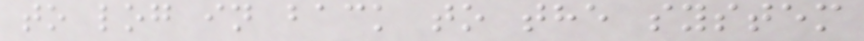to log in back to the system
